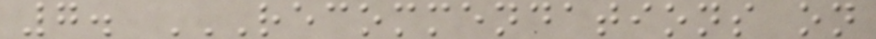7. RECOMMENDATIONS ON
